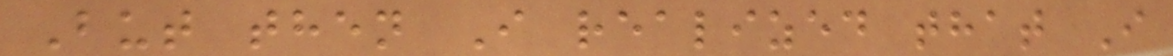But then I realized that I
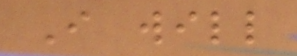I will
